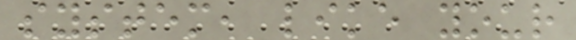system, like your
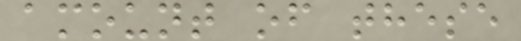amount of these
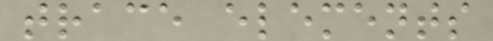trace elements
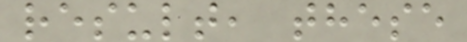result, these
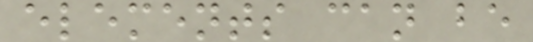elements can be
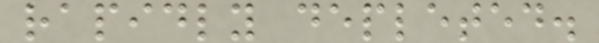rapidly depleted.
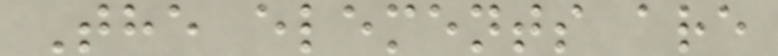The elements are
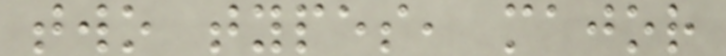two types, major
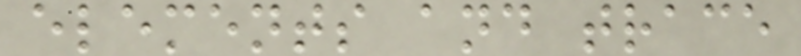elements and trace
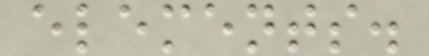elements.
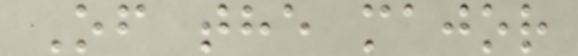Of the major
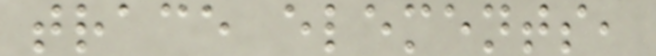trace elements,
